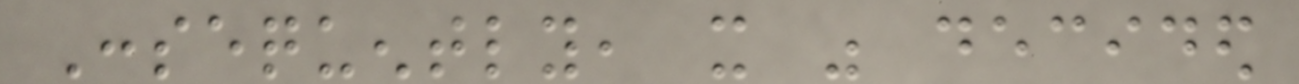Consequently, it was decided
